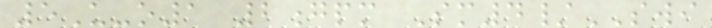5U-o1 2gpm Sm4/SWI
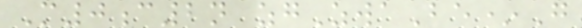M0c2n zgZwaBe*G
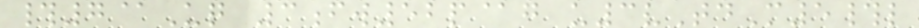#7@Uq 3fw52p@g u3vTdM5#l
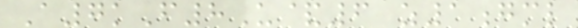A7kF8U&6 z1gml
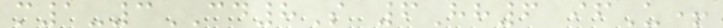m1-3CD8S 6Hh6 ifU+
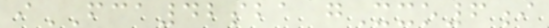iFCA42sba gXxo6i
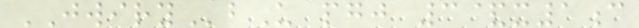JWIRYbU pgj 3&x1c
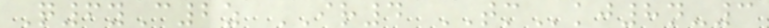Q6yC2z IR4 TMkj8n-3
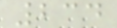234
